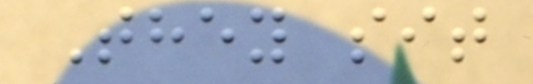They sit
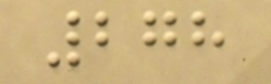278
